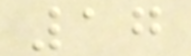17
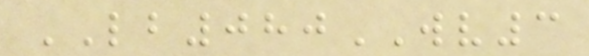LB080WV3
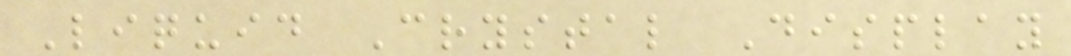Liquid Crystal Display
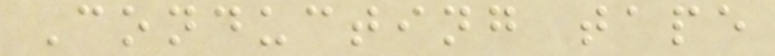Conducting tape
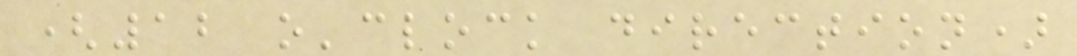(12 o'clock direction)
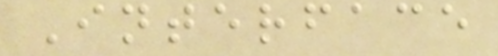Interface
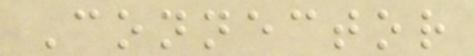Connector
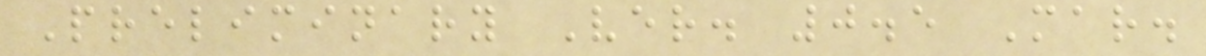Preliminary Ver. 0.5 Mar.
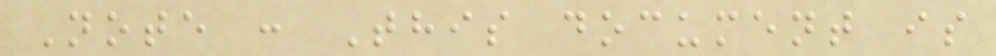Note : This document is
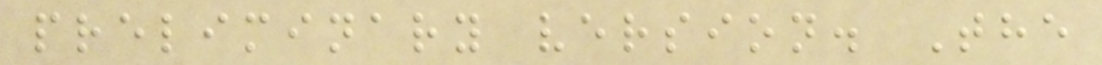preliminary version. The
